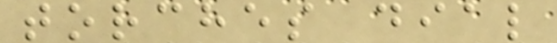torches dial
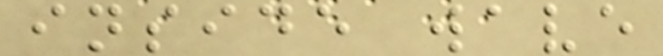inside wave
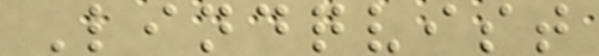Lindqvist
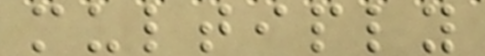multiply
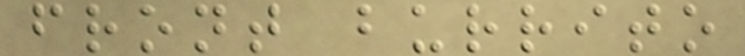front burrito
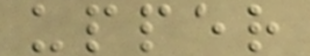upper
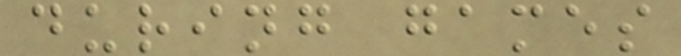during games
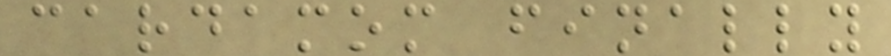cardamom finally
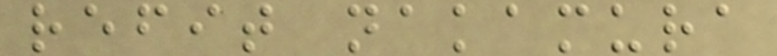refit nakamura
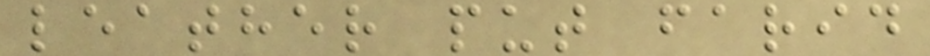leather put farid
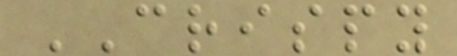CRISPY
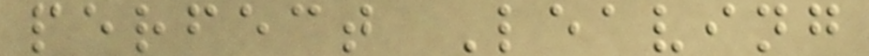perfect Leaving
